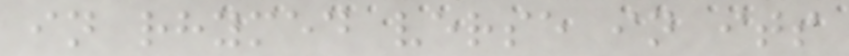in rhymed verse in its
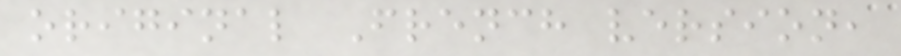original French version,
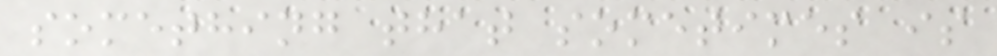something that sometimes is
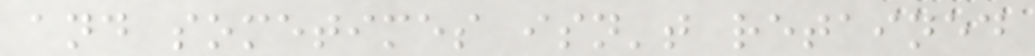and sometimes isn't retained
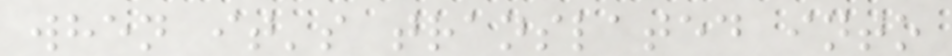when it's translated into
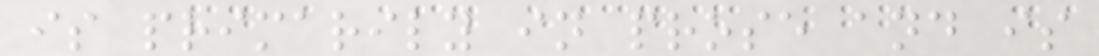is primarily in prose and is
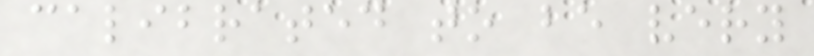calibrated to be very
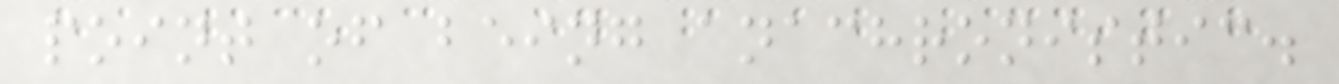point of being anachronistic.
